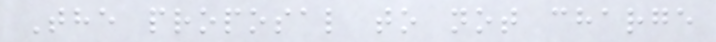The proposal to not charge
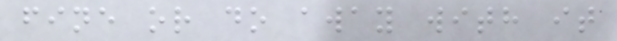fine or do away with it
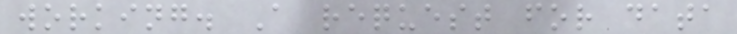working. A request for data
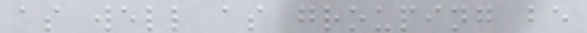as well as grouping be
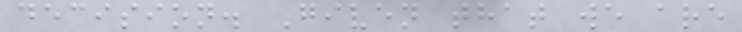decision. Given that we are
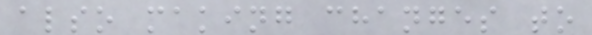also making changes to
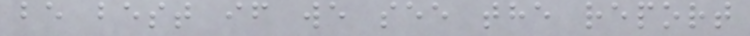be best if we see the report
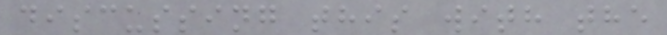discussing this with the
